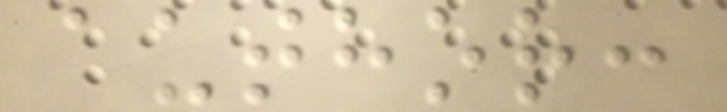author:
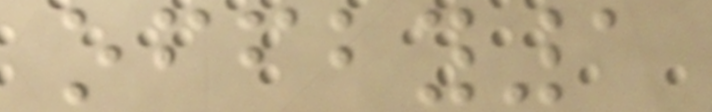offby1
